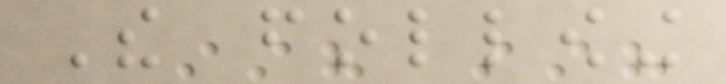The following
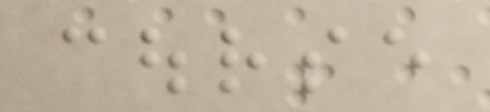course
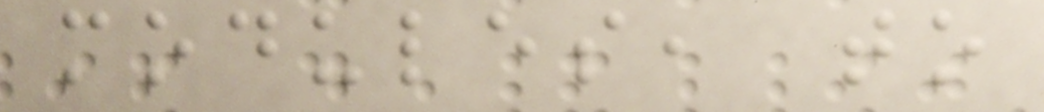modules, to
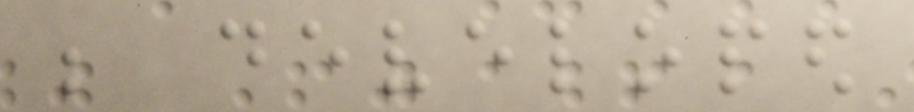be developed
